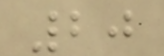20
